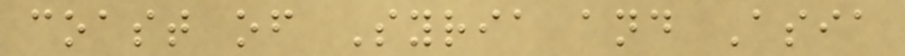coast of Syria and Asia
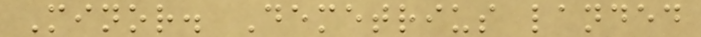Minor. Demetrius landed
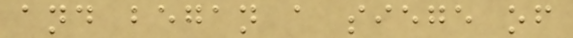and began a siege of
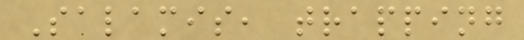Salamis, trapping
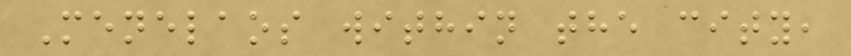Menelaos within the city,
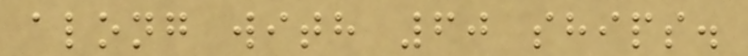along with 60 ships.
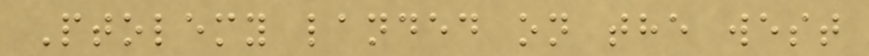Ptolemy landed on the west
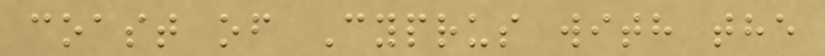coast of Cyprus with the
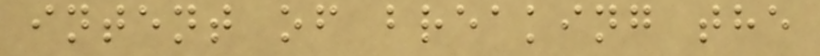intent of breaking the
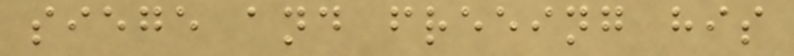siege and freeing his
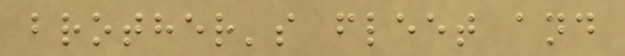brother's fleet and
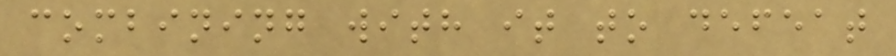combining with it to defeat
